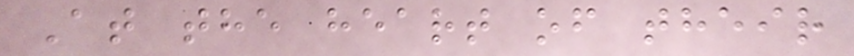At the heart of their
